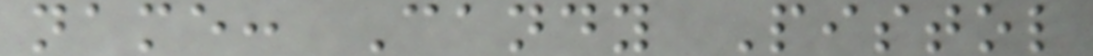name: Candy Pistol
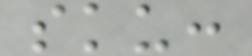sku:
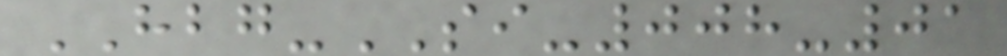HBG-SI-008-01
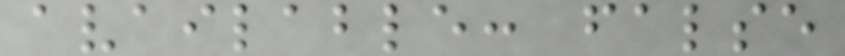available: false
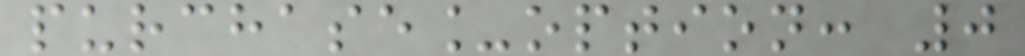purchase_option: 0
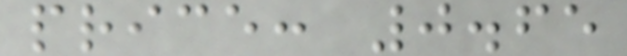price: 0.65
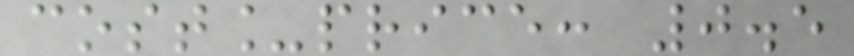cost_price: 0.5
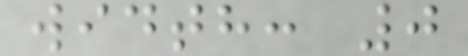width: 0
